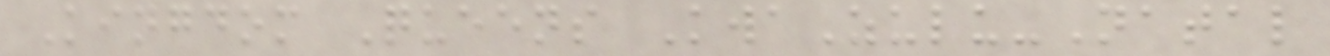Kingdom Queens KwaZulu-Natal
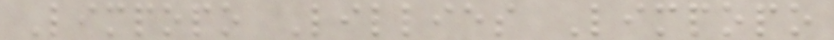Limpopo Lillies Limpopo
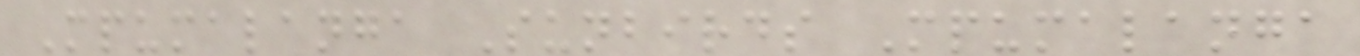Mpumalanga Sunbirds Mpumalanga
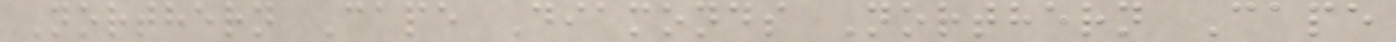Northern Cape Diamonds Northern Cape
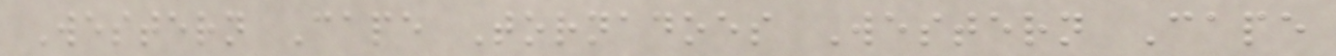Western Cape Tornadoes Western Cape
